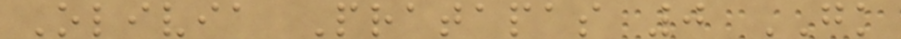Olivia Pratapas 0 GK
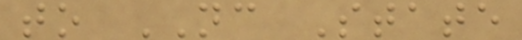to NC State
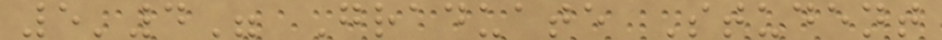5'4" Graduate Student
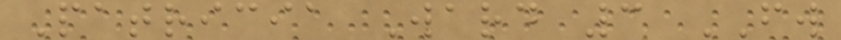Patricia Ward 3 FW
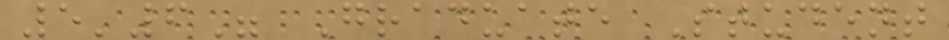5'6" Graduate Student
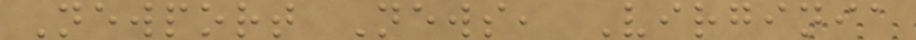Newport News, Virginia
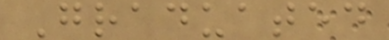Graduated
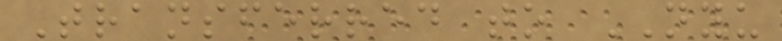Transferred to NYU
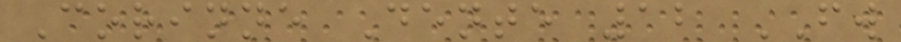Corinne Dente 12 FW
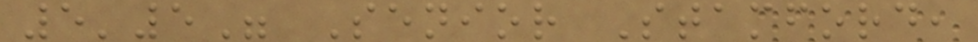5'5" Senior Stamford,
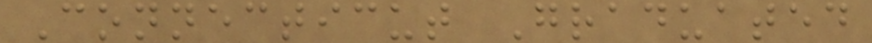Connecticut Graduated
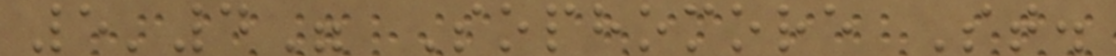5'4" Sophomore St.
